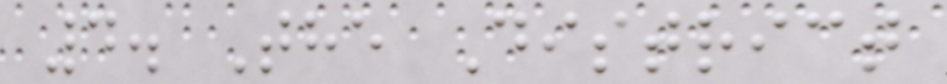4. The District
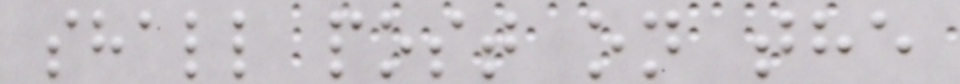shall post on the
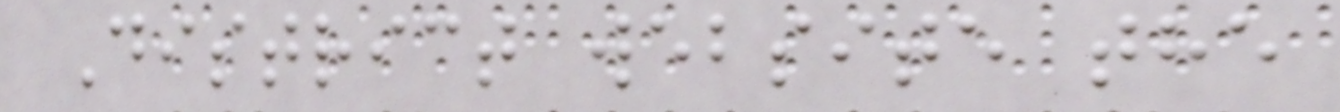District website the
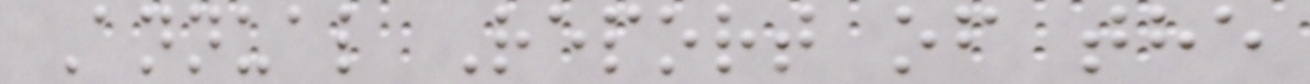Annual Report of the
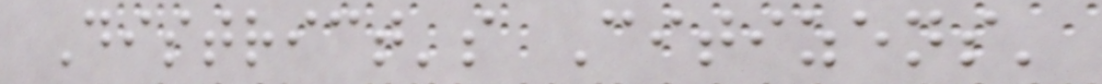District's Citizens'
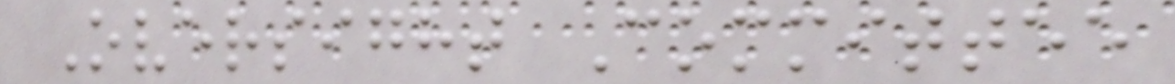Oversight Committee
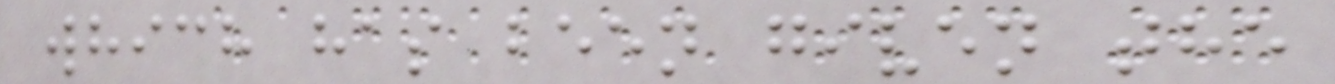which has been given the
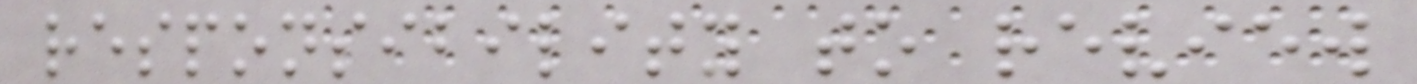responsibility to review
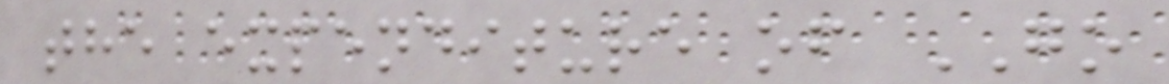the expenditure of GO
